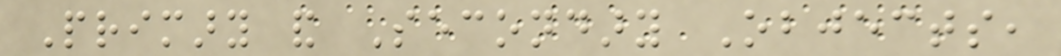Primary and Secondary Objects,
